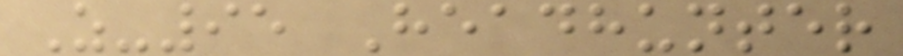Z-95 Headhunter
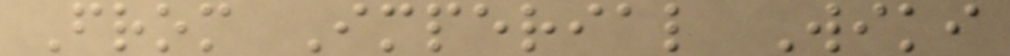From Imperial Wiki
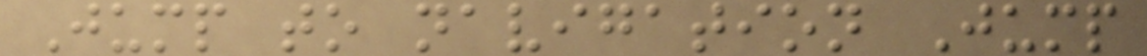Jump to navigation Jump
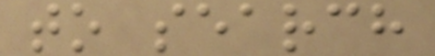to search
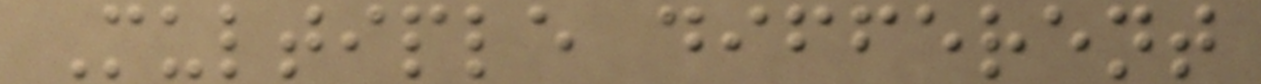Multiple different
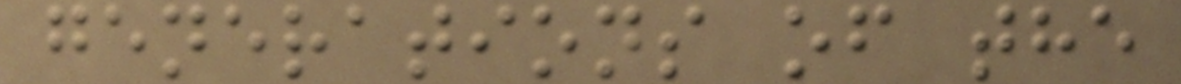generations of the
